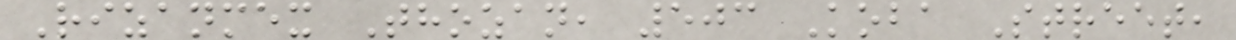Rizanmex Thozan, 503 Koba Street,
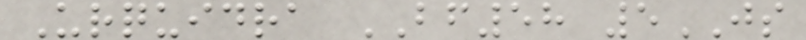Urquidra BF58 5JS
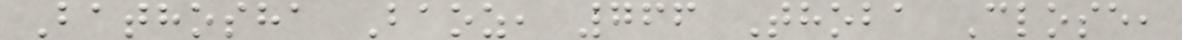Bathosha Baoz, 766 Thoba Close,
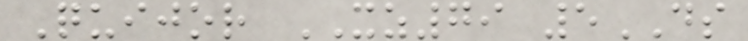Quijor XZ79 5DS
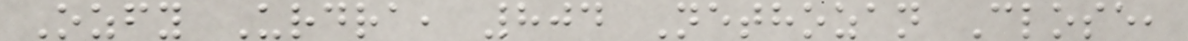Ozfy Urdra, 804 Nethozan Close,
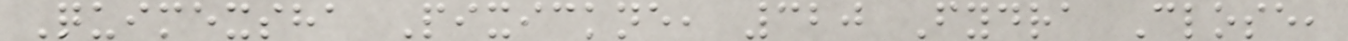Quimexsha Pixickne, 320 Fydra Close,
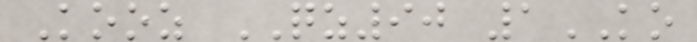Kooz QZ90 1KO
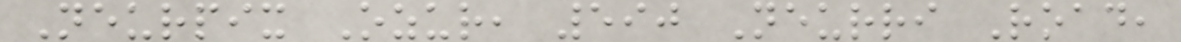Neurpix Ozur, 590 Neurri Road,
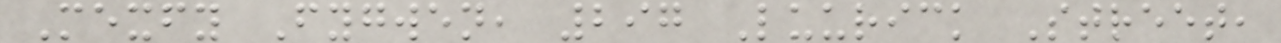Mexfy Fygwen, 297 Luurick Street,
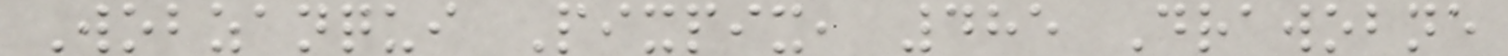Wobzanqui Pixpix, 485 Drawobne
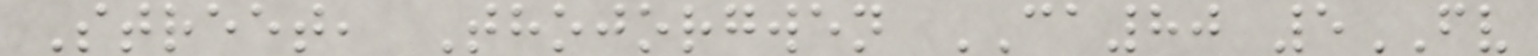Street, Thojorgwen CA80 5FV
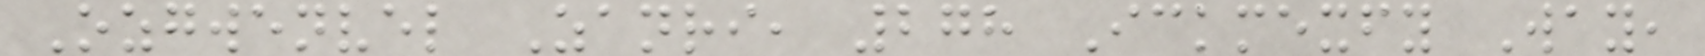Ozgwenvel Zanri, 278 Ickmexfy Way,
